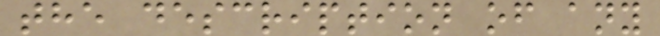the description of any
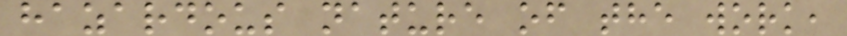hazardous nature of the work,
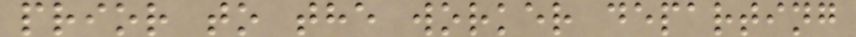prior to the worker departing
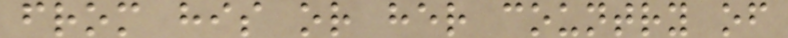from his or her country of
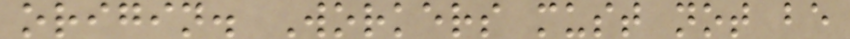origin. Workers must not be
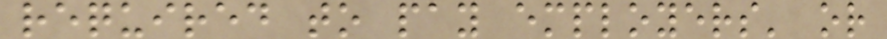required to pay employers' or
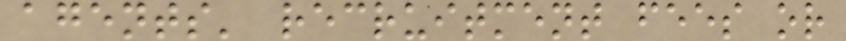agents' recruitment fees or
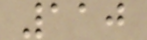110
